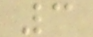3
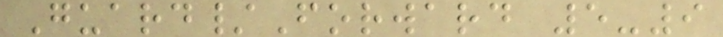Guard/Forward 5-9
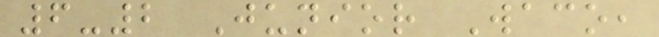6-2 Junior Waco,
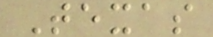Texas
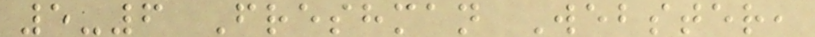5-6 Freshman Webster,
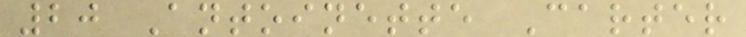20 Antoinette Carter
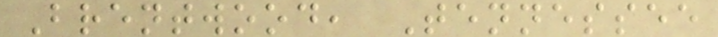Brentwood, Tennessee
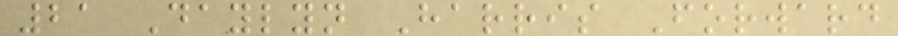21 Daylyn Harris Forward
